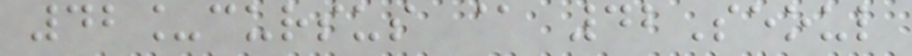42_cursus @ 42Seoul
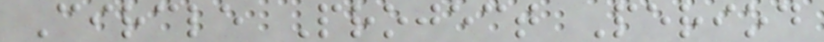Circle Project Period
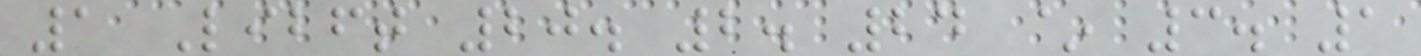1 Libft 20. 2. 24 ~ 3. 1
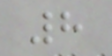8
